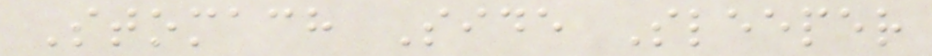Stomach Side Sleeper
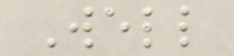Well
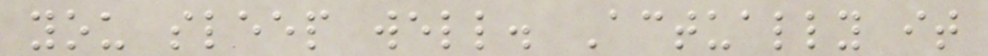you sleep well. Actually it
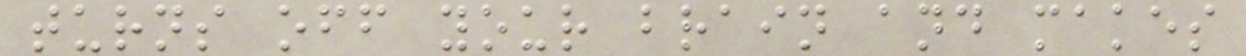turns off your brain and makes
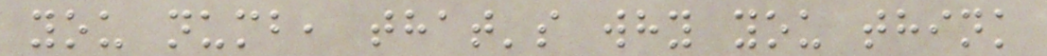you numb, that's why you think
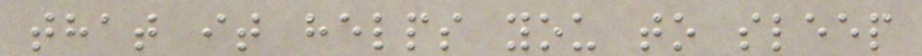that it helps you to sleep
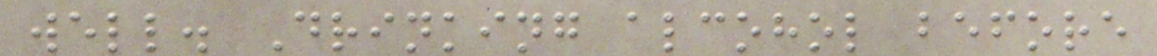well. Drinking alcohol before
